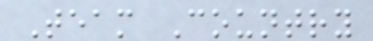Team Country
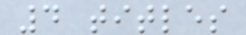4 titles
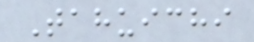Tahuichi
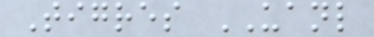Tigres UANL
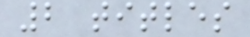2 titles
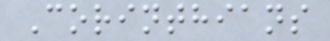Corinthians
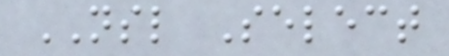NSL Select
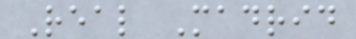Real Madrid
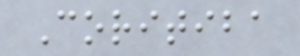Coritiba
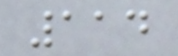114
